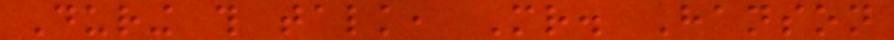During this talk, Mr. Hanson
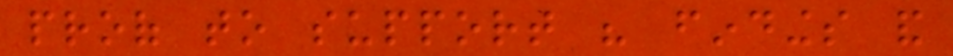proof to support his findings and
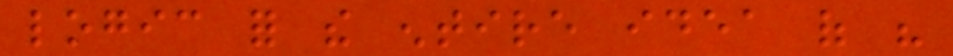logic for the entire idea of his
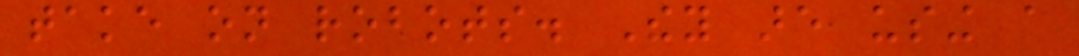take on robots. They are using a
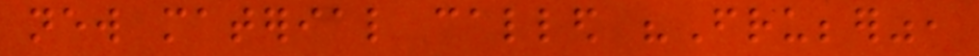new material called "Frubber",
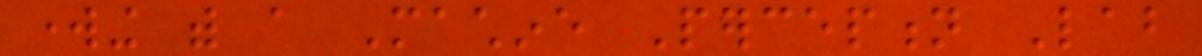working with a Machine Perception Lab
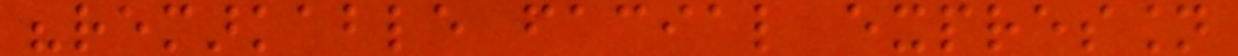"remarkable facial expression
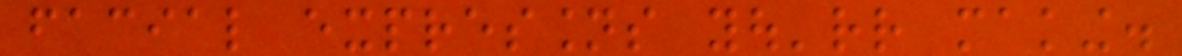facial expressions you'rr making.
